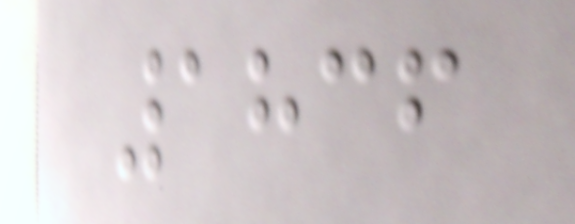1836
